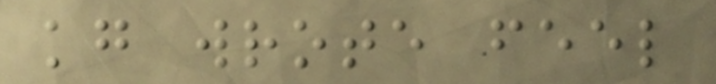kg wrote feel
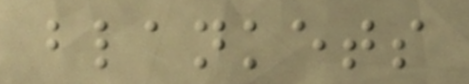blankets
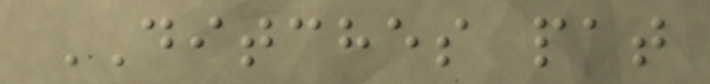DITCHES pat
